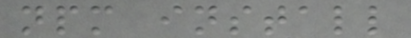npm install
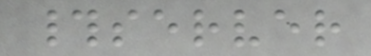#server
